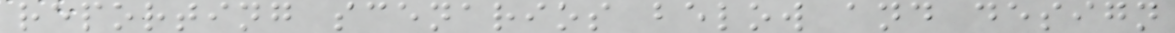reporting scenarios below and design
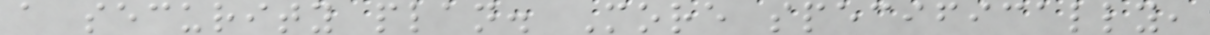a security plan. More specifically,
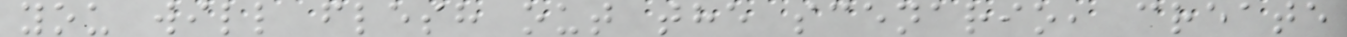you will flesh out the scenario, create
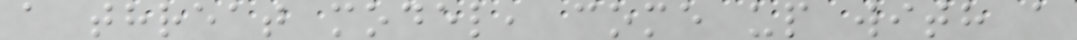a threat model, come up with a
